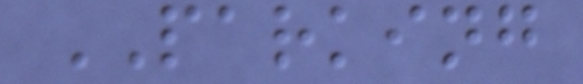PARKING
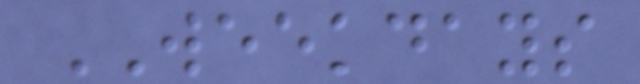WEEKDAYS
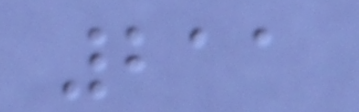211
